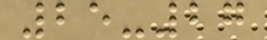25-27
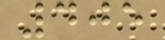405
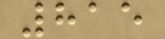815
